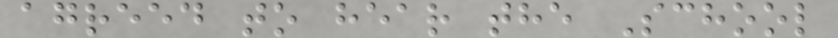agreed to hear the School
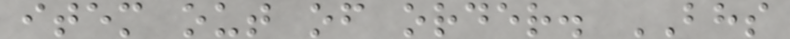item out of order. BHS
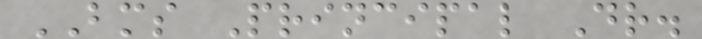BMS Principal Dr.
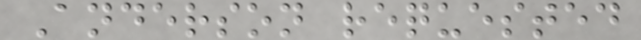Anderson requested
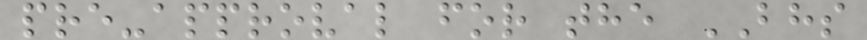pre-approval for the BHS
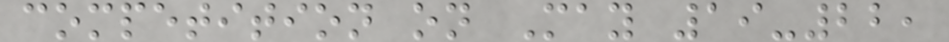competition on May 19-22,
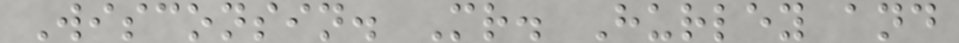Wisconsin. Mr. Hurley and
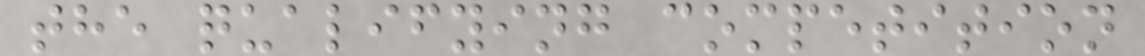the qualifying competition
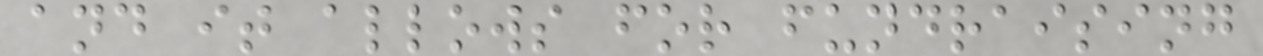and it allows for fundraising
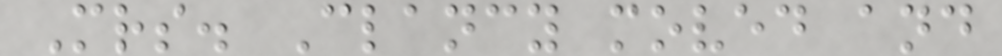Mrs. Clancy moved and
